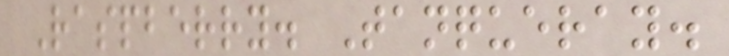Raspberry. Tanqueray.
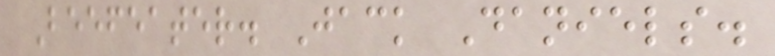Beefeater. Jack Daniels.
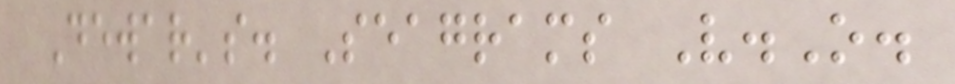Dewar's. Seagrams V.O.
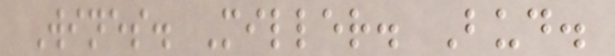Wines. Miller. Bud.
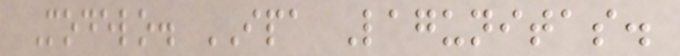Modelo. IPA Lagunitas.
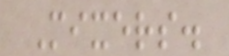Mixers.
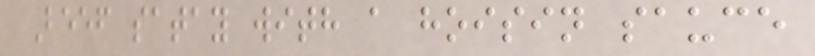Beef satay with a hoisin sauce
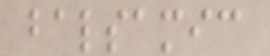balsamic
